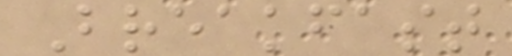Breakfast
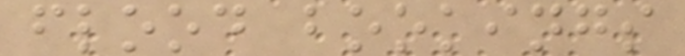flood bookings
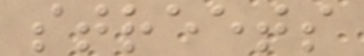streets
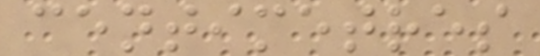centimetres
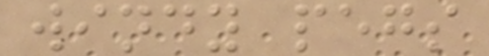windy pegs
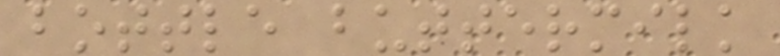bottle buttermilk
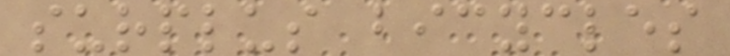surplus bicycles
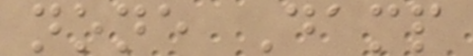none Damp
